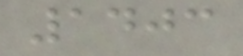1403
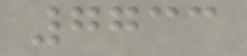7733
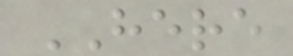HERE
